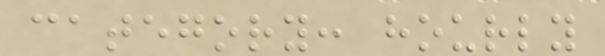category: hourly
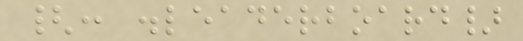{: .leaderboard}
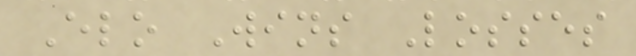Elo Wins Losses
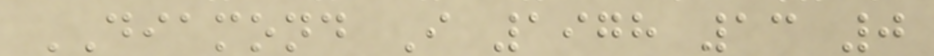DIAMOND I 1978 13 0
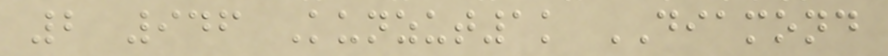2 946 Kunzut1k DIAMOND
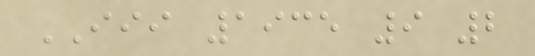III 1935 9 2
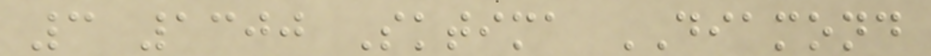3 1300 Sktima DIAMOND
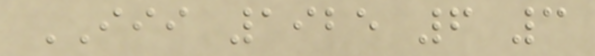III 1925 6 3
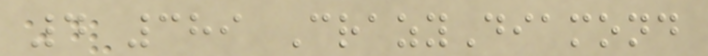4 389 CrazyDiamond
